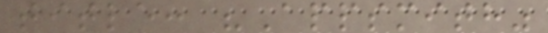title: "Appsmith"
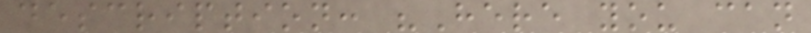description: "Here you can
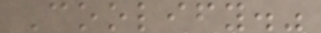Coolify."
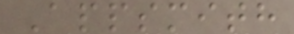Appsmith
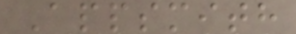Appsmith
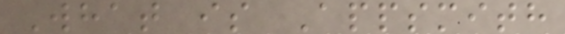What is Appsmith
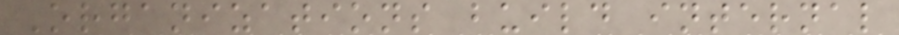Organizations build internal
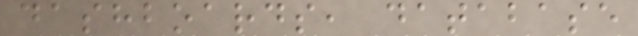dashboards, database
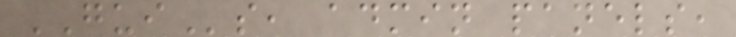GUIs, admin panels,
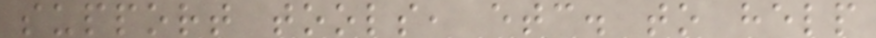support tools, etc. to help
